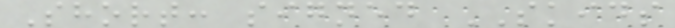Short: signed SKIDS
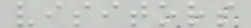visitors
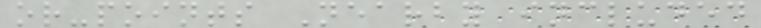or-points Nearby included
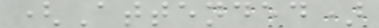(Attended)
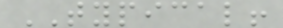TYPICAL!
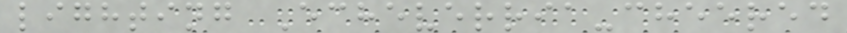lighting Echeverria-cheered
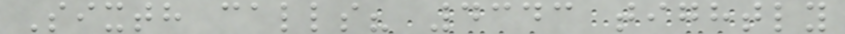Sixth calls? 4343 tightly
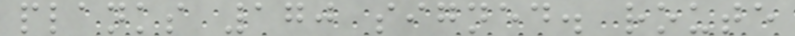planks 170 signed. route
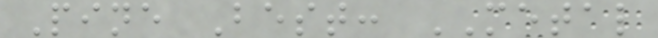Pine Best: METAL
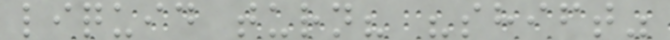liquid turn? "shift"
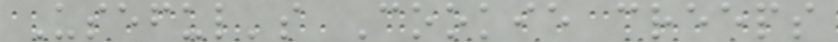Useful's Cookie creeps
